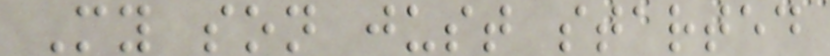My son just started
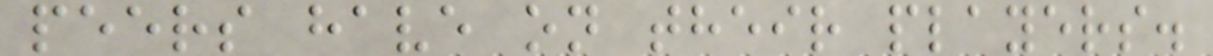peers have on their players.
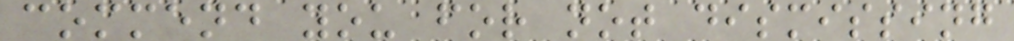commend you for not dismissing
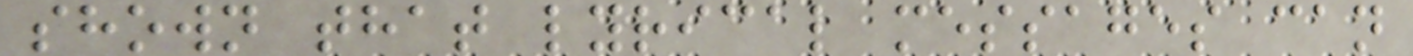shown that lyrical messages can
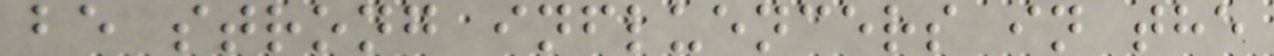be strong influencers in the
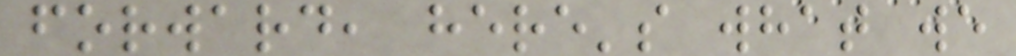forward, here's what we
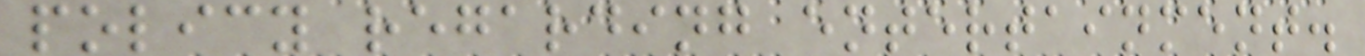policy regarding entertainment.
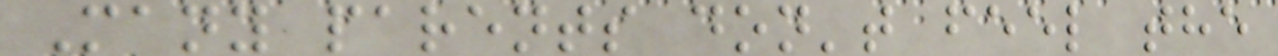Many parents don't feel the
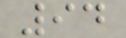94
